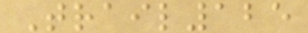Trail125
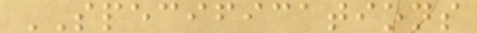SPECIFICATIONS
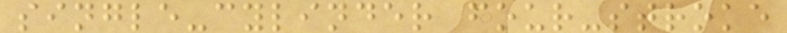single-cylinder four-stroke
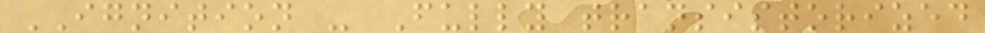IGNITION - Fully transistorized
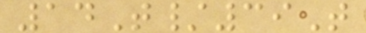14T/39T
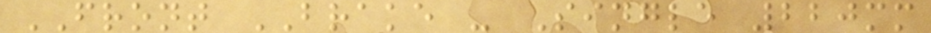FRONT BRAKE - Single 220mm
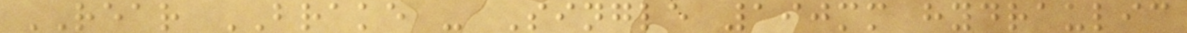REAR BRAKE - Single 190mm hydraulic
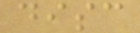disc
